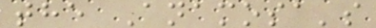the Anamosa's
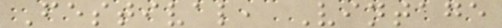Festival, Vintage
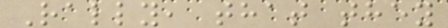Rally, that they
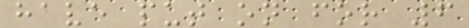have put on for 6
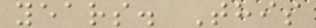years. This
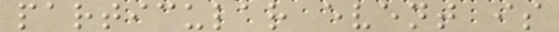particular event is
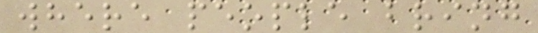where people bring
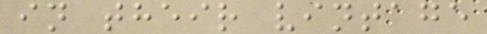in their vintage
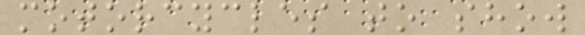motorcycles to show
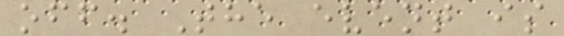off. The event is
